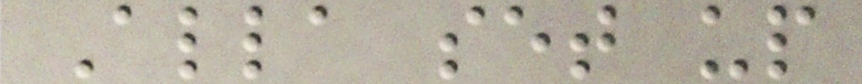Alla set up
